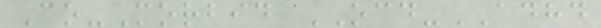Co-Morbid OCD-ADHD
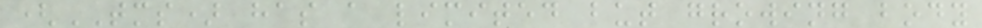(TMS) has a limited but growing body
